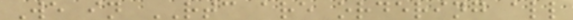We in RTC are ordering all
